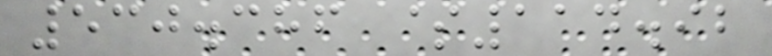530.386 $114.92
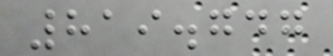819.747
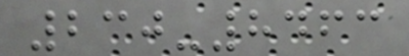230-8463
